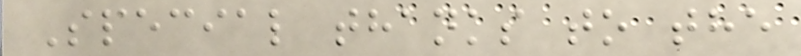Special thanks to the
